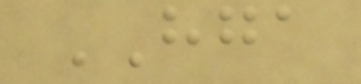HGA
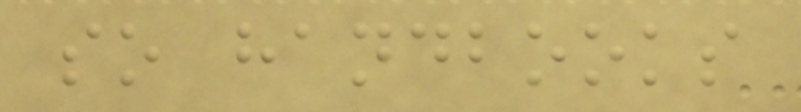so handbooks
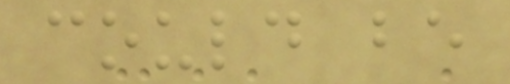could be
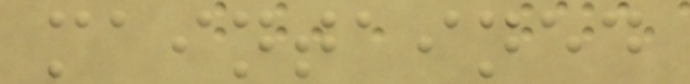maintained
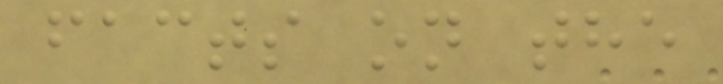facts on the
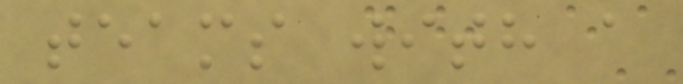teams with a
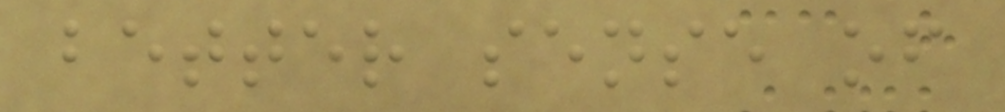better sense of
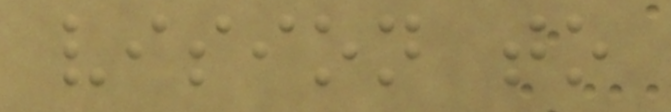vision to
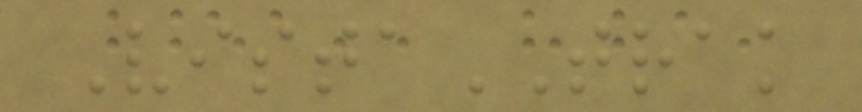VistaTRAK
